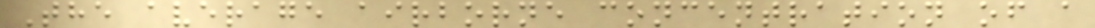The average airborne concentration of a
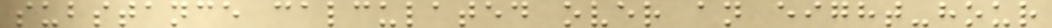substance calculated over an eight-hour
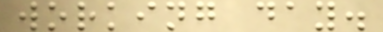working day.
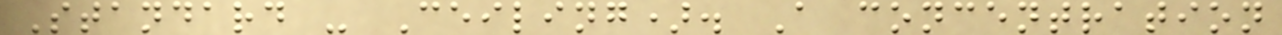Standard - Ceiling). A concentration
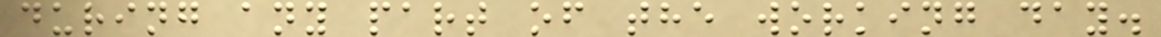during any part of the working day.
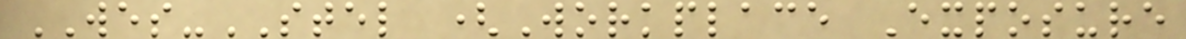WES-STEL (Workplace Exposure
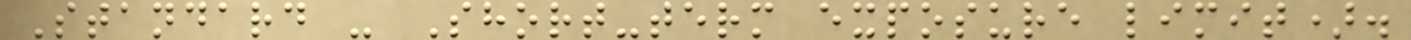Standard - Short-term exposure limit).
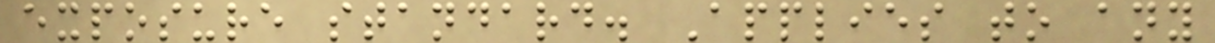exposure standard. Applies to any
